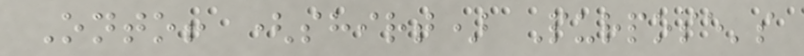Onto! (shirt) Purpose's
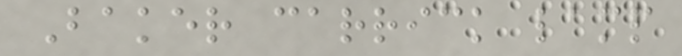Baker carrick lamp
